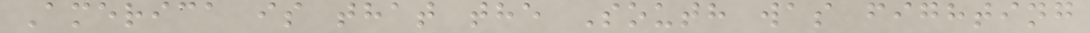America is that the South was fighting
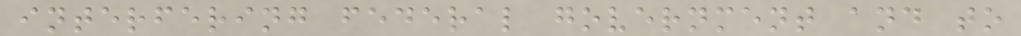interfering federal government and to
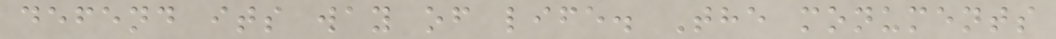defend its way of life. The monuments
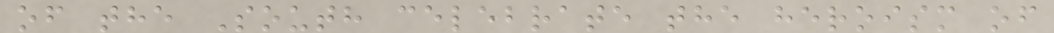of the South celebrate the heroism of
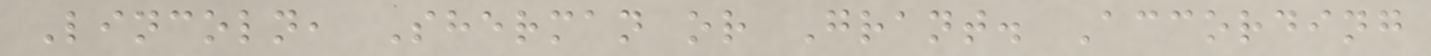Lincoln, Sherman or Grant. According
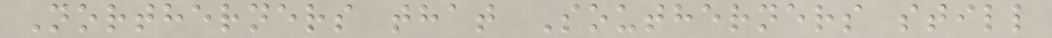Northerners that Southerners still
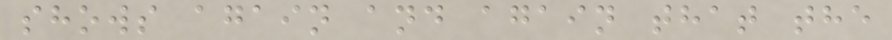shows again and again that the
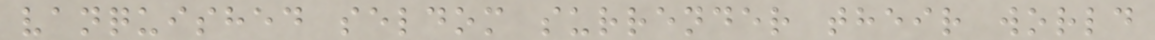vanquished seldom surrender their world
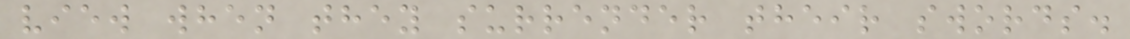view when they surrender their swords.
